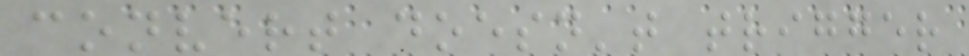convert doesn't trigger
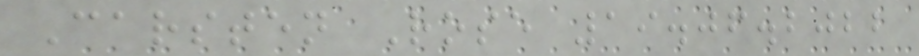Carsten Rose 19.06.2022
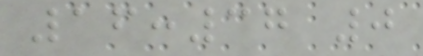16:37 0
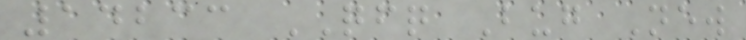14233 QFQ Bug New
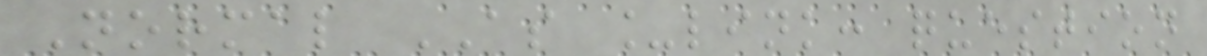Normal AS _link: question
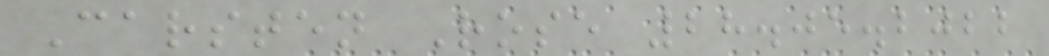Carsten Rose 28.05.2022
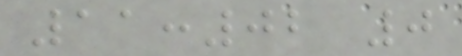11:02 0
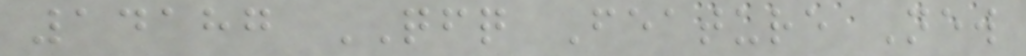14187 QFQ Feature New
